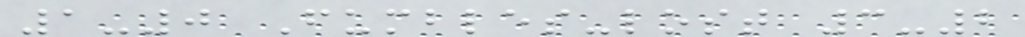1-0 Fumbles-lost 3-2
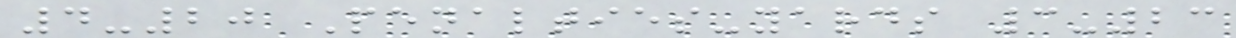4-20 Penalties-yards 3-23
